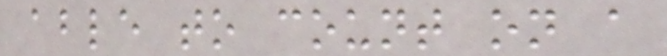able to count on a
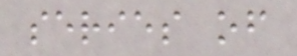series of
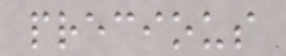precious
